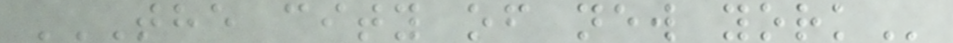THE CITY OF NEW YORK
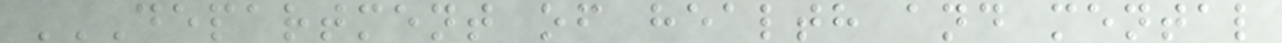DEPARTMENT OF HEALTH AND MENTAL
